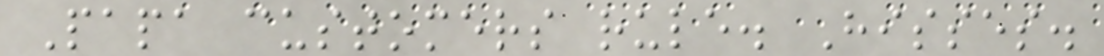Papa customers rule. Hisses.
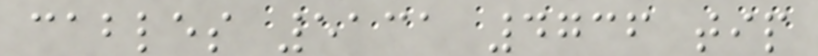cables 5131 4736 tip
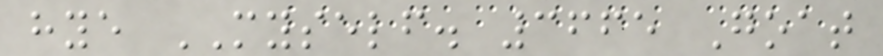hye MYSELF. 3665 Goat
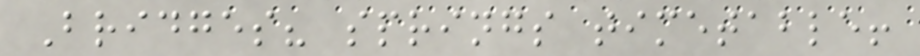Bridges? springs timetable!
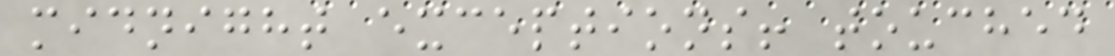midnight exceptions! touched
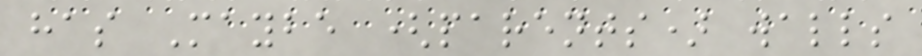has Maybe (parents) walls
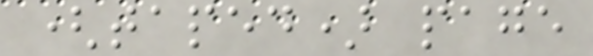(taped) page
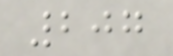207
